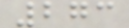273
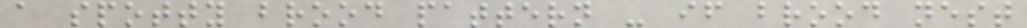a spotty brood pattern - if brood nest
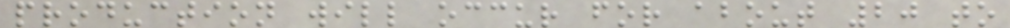production will occur for about 20 to
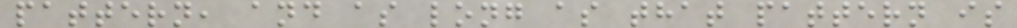pattern, and as long as that pattern is
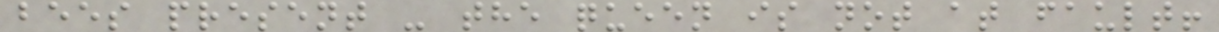bees present - the queen is not at fault!
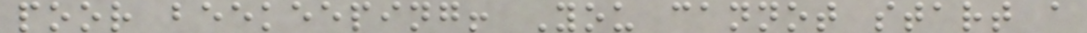poor beekeeping! You cannot start a
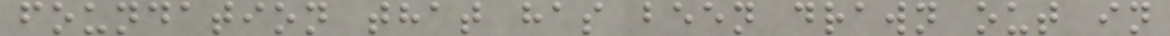foundation that has been drawn out in
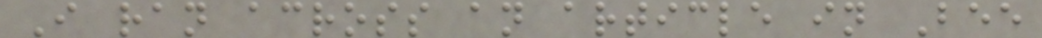I ran across an article in Bee
